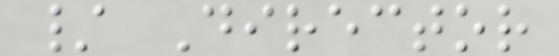/ Director
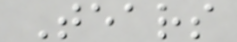Tears
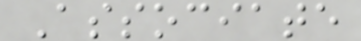Associate
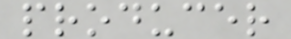producer
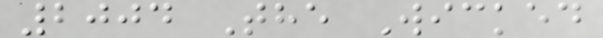2004 The Wicked
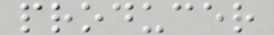producer
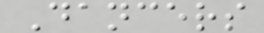Dancers
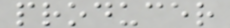producer
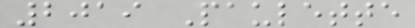2019 Paulette
